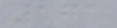171
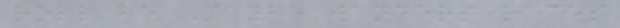roll be Maybe wanders races
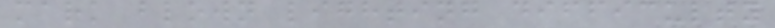mark blown lighting difficulty
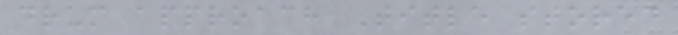drum approach Title stored
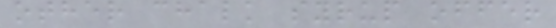other chalk syrup offer
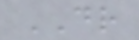DR
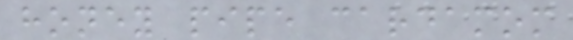honey pipe cardamom
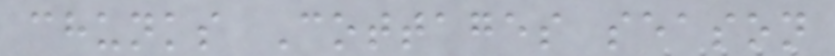chunks Cottages season
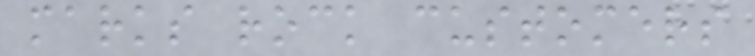marks rock customers
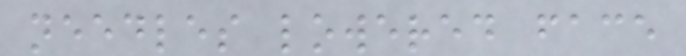needles lowered face
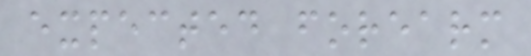expected forearm
